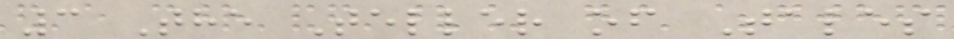3 The Teller of Tales
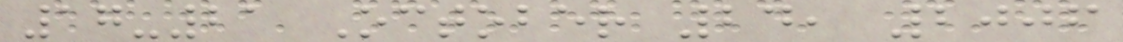17-21 October 24, 2006
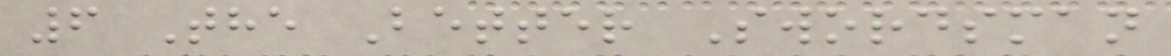6 The Better Swordsman
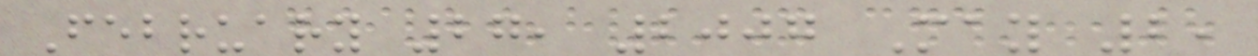February 27, 2007 May 2,
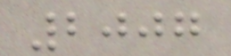2007
